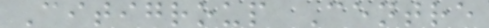Citigroup Centre
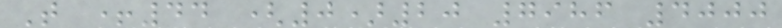T +44 (0)20 7986 4000
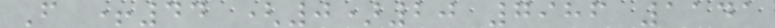F +44 (0)20 7986 1141
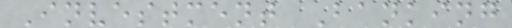Investment Banking
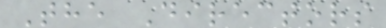The Directors
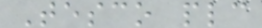Tesco plc
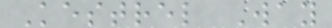Kestrel Way
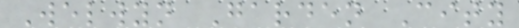Welwyn Garden City
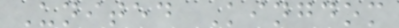United Kingdom
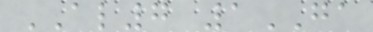AL7 1GA
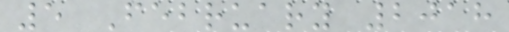5 February 2018
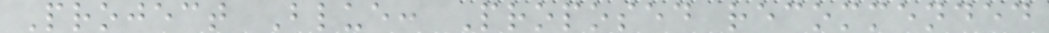Project Blue: Proposed recommended
